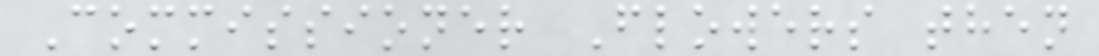Commissioner Flowers then
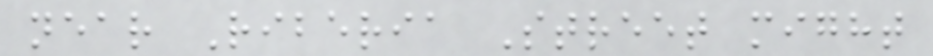near Riberia Street might
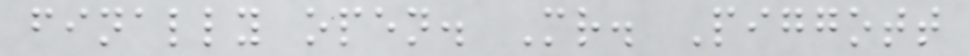finally open. Mr. Piggott
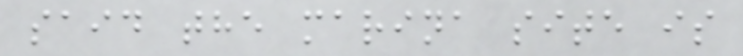said the marina site is
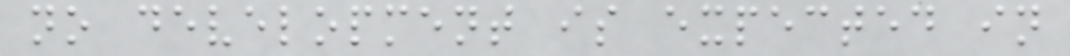no development is expected in
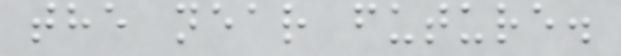the near future.
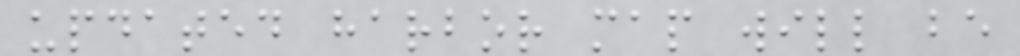updated harbor map will be
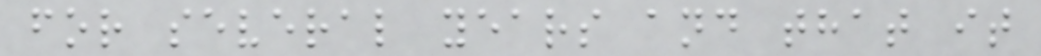for several years and that it
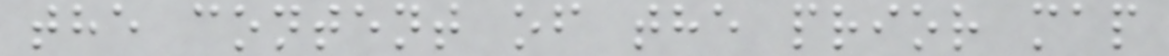the content of the prior map
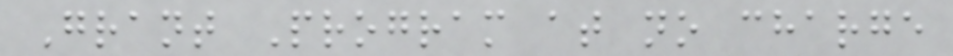Grant Program at no charge
